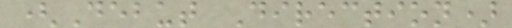(Debut Direction)
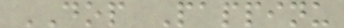DOP Pappinu
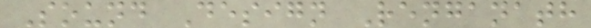Sound Design Renganath
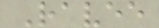Ravee
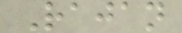Rajan
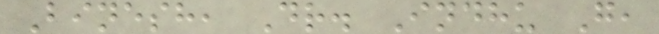Binesh, Dr. Indhu G,
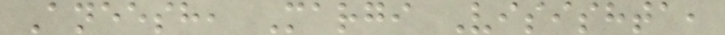Aneesh, Margi Visishta,
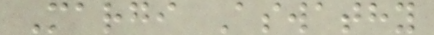Margi Aswathy
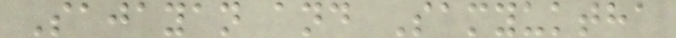Sajayan and Samyuktha
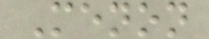Menon
